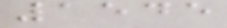1545
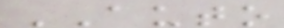AUTO
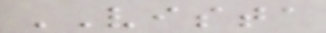VISTA
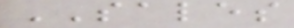SALES
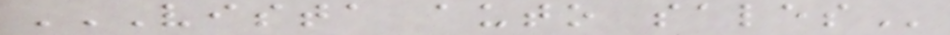VISTA AUTO SALES
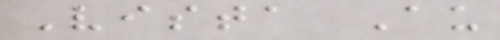Vista Au
